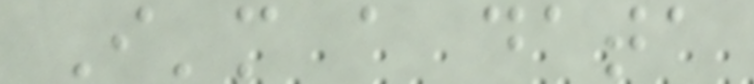I'm a data
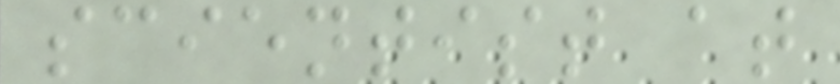scientist at
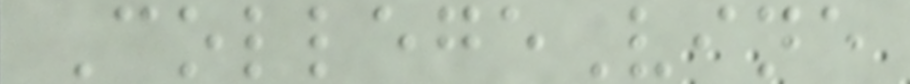CollegeVine
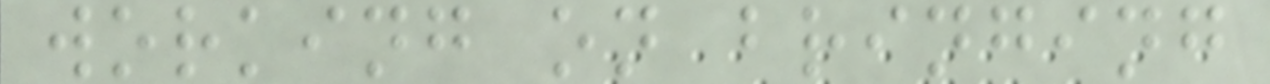working on bringing
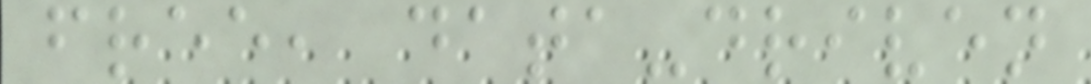free, data-driven
